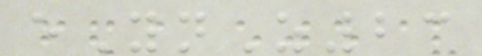eYnZ23
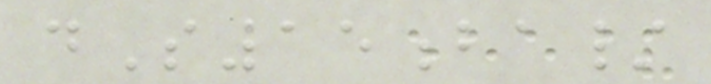dS15ba/
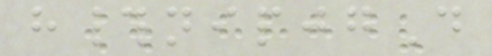h#nipjgD
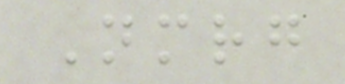Nmrg
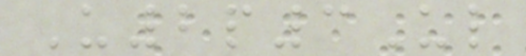U2p3Ul
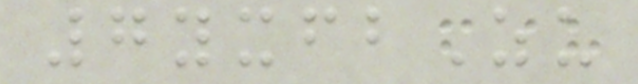7yxfbZu
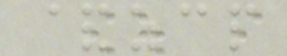&zcp
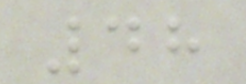48
